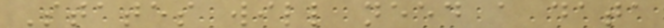States will need a data
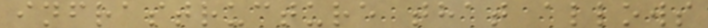infrastructure that allows
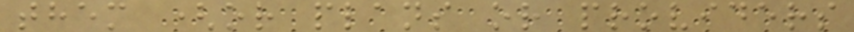them (or plans or providers
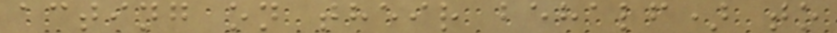acting on their behalf) to
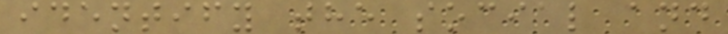identify the social and
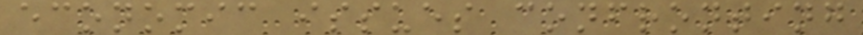economic issues confronting
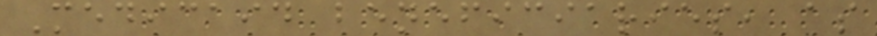Medicaid beneficiaries, as
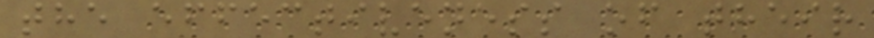the effectiveness of their
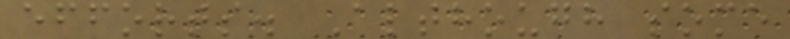efforts. Although some
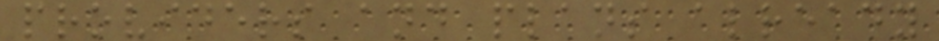providers and plans already
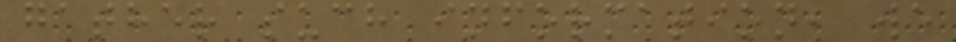gather such information, we
